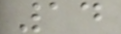14
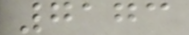7173
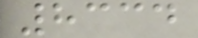8334
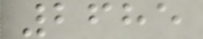2685
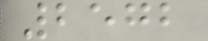2572
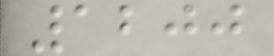1200
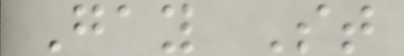Gay St
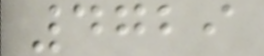4729
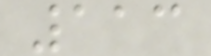113
